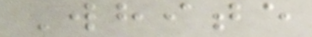White
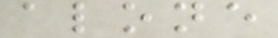alone
